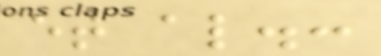et al.:
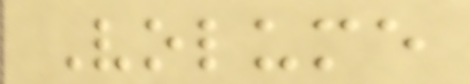Volume
